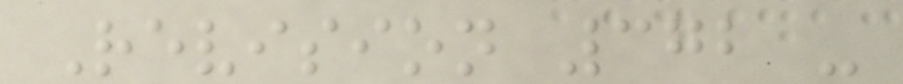Revision 372 -
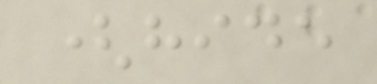(hide
